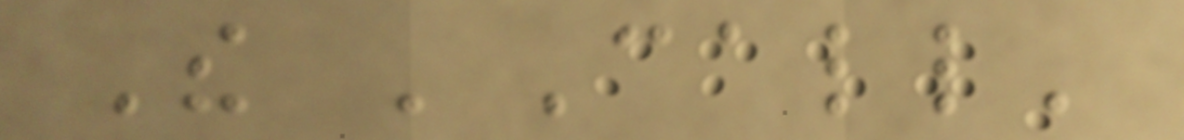The 'Call'
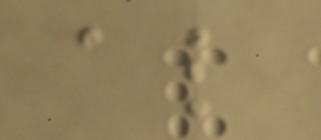also
